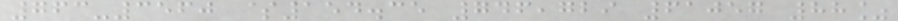763-3560 $154.35 746,729 61057 88%
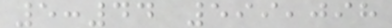5:44 599,098
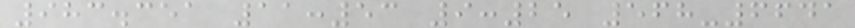983.351 11:53 9:25 568-6641
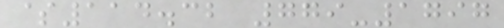$114.32 779-1797
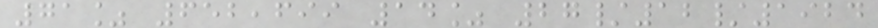71% 652,699 14% 27/12/1924
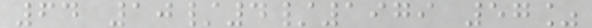64 10/4/1979 57%
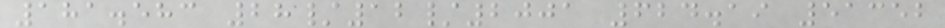181.583 28/12/2001 624.19 51352
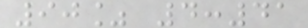90% 4:41
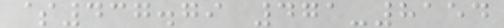$437.79 471-8154
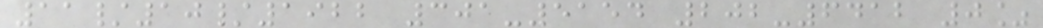11/10/1922 301-5154 202-6412 0%
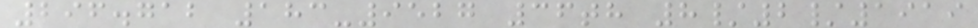296.712 183-9527 36th 8/2/1919
